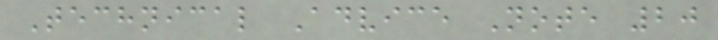Technical Advice Note 20
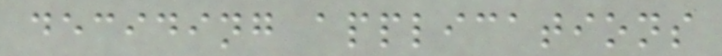deciding applications
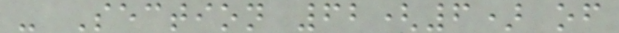- Section 62(6) of
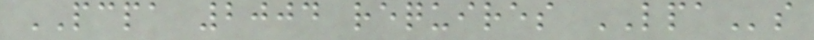PCPA 2004 requires LPAs
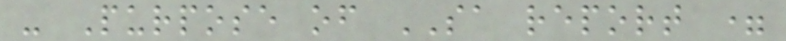- Purpose of SA report =
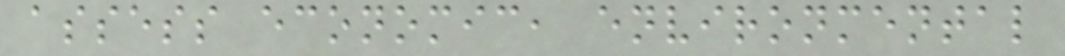assess economic, environmental
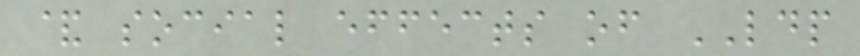& social effects of LDP
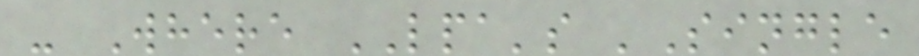- Where LPA's 'Single
